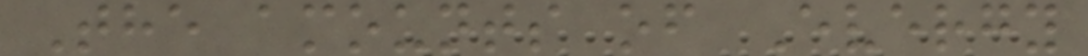The amounts of Evergy
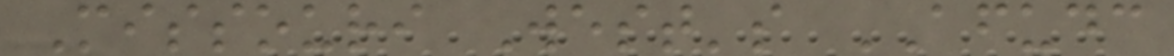Missouri West's AFUDC
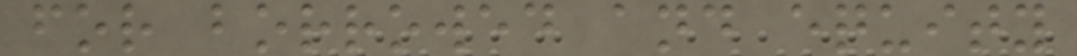for borrowed and equity
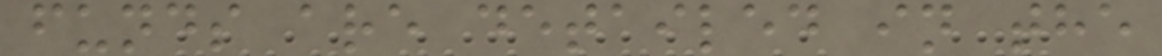funds are detailed in the
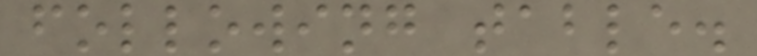following table.
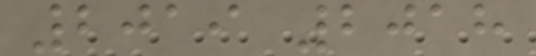2019 2018
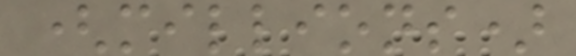(millions)
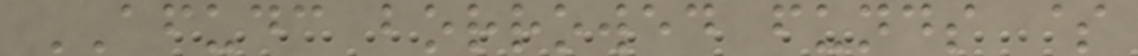AFUDC borrowed funds $
